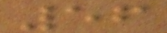56
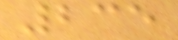235
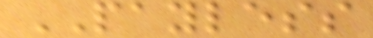PAYLESS
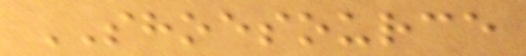SHOESOURCE
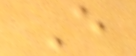E
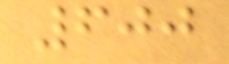600
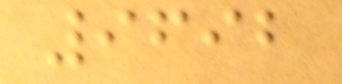9692
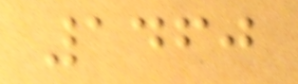1460
